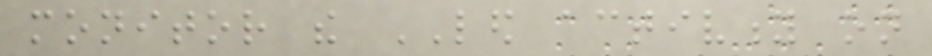monitor the LED activity on
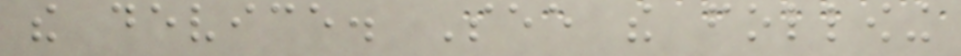the device. See the following
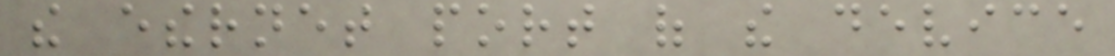the ethernet port of the device
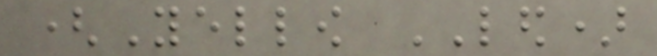(Yellow LED)
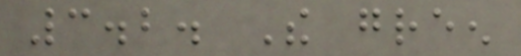3.2. The green
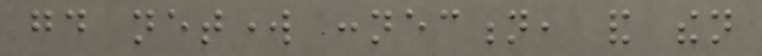good network connection, and then
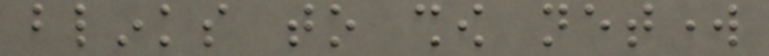blinks to show network
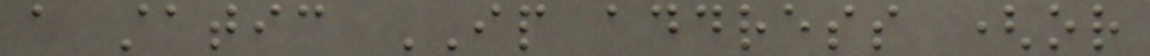a static IP address (or
